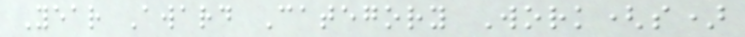Year Award Category Work(s)
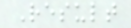Result
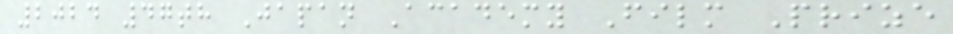2024 47th Japan Academy Film Prize
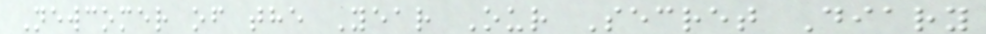Newcomer of the Year Our Secret Diary
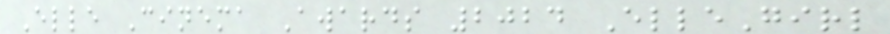Elle Cinema Awards 2024 ElleGirl
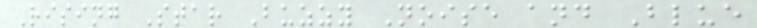Rising Star Buzzy Noise and Blue
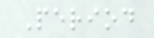Period
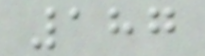187
